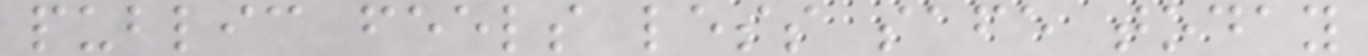public feels less safe today
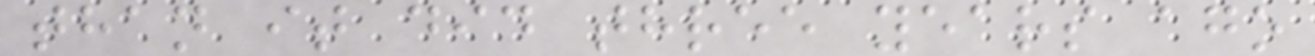than it did three years ago
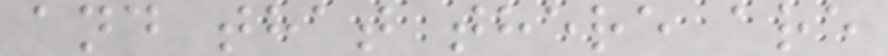and that there are
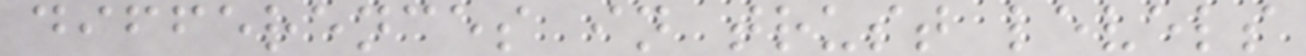differences in trust levels
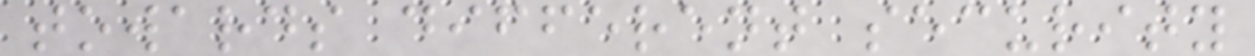towards different security
